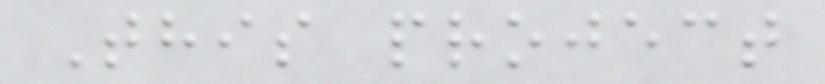This project
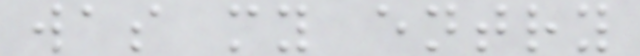was my entry
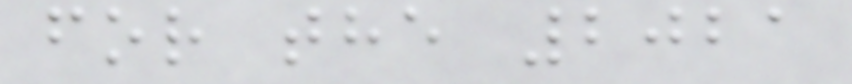for the 2021
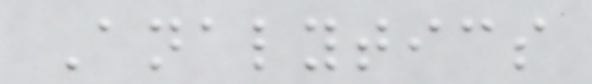Analytics
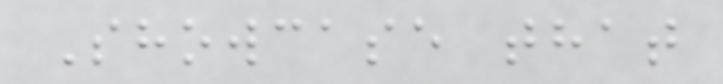Showcase that
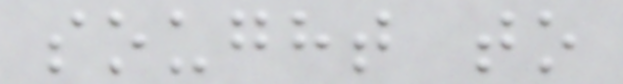sought to
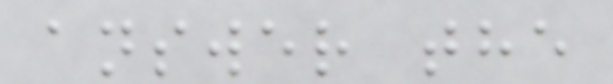answer the
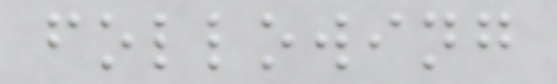following
